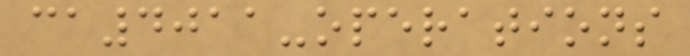ca4011-operations
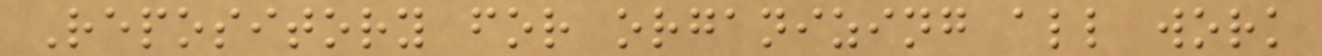Repository for organizing all work
